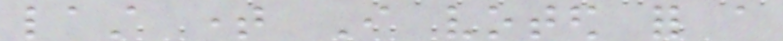last time I voted for a
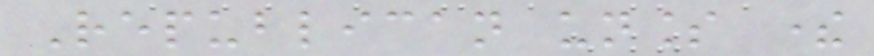Republican unless there
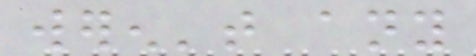weren't any
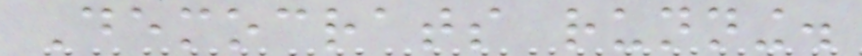Democrats running.
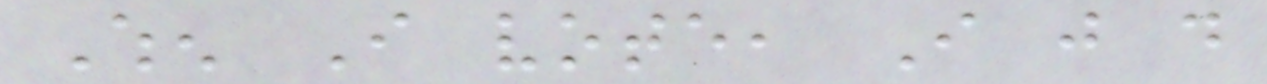When I vote, I just do
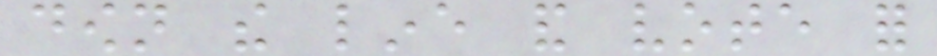down the line and vote for
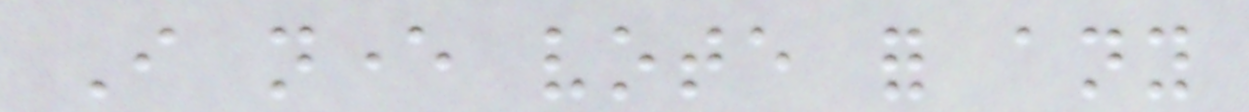I never vote for any
